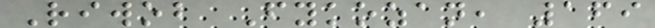Riwob Fykozan, 169
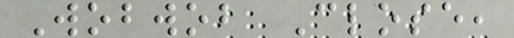Wobwob Close,
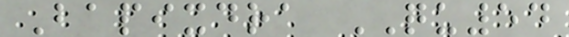Bapixdra QU54
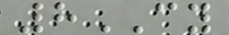8CY
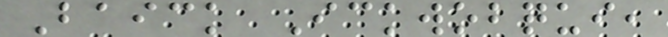Baick Ickwobqui,
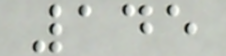145
